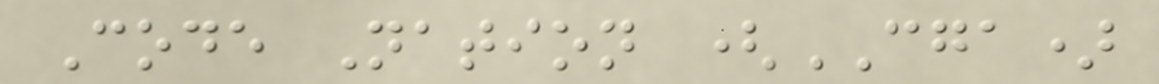Code Nation (CGA)
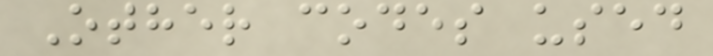Other codes used
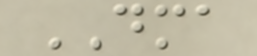DMA
